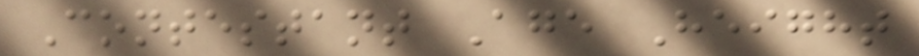Contestant Age Height
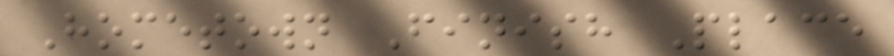Hometown Finish Place
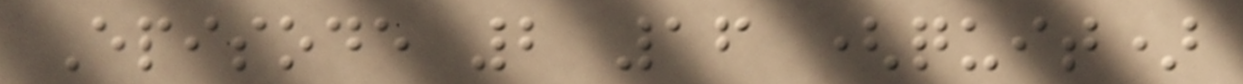Episode 2 16 (quit)
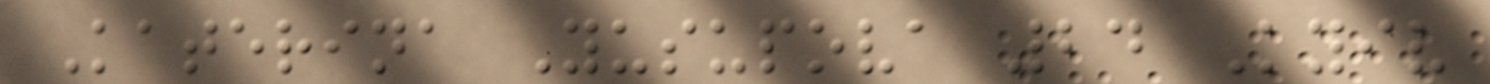Katerina Yusupova 24 Kyiv
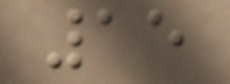15
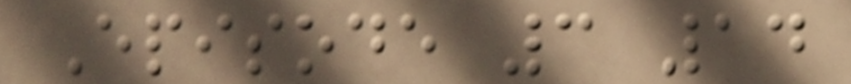Episode 3 14
